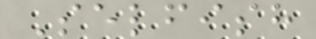Selfish
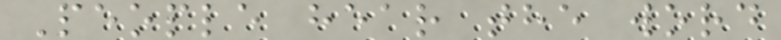People hear the word
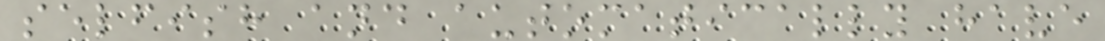selfish and automatically have
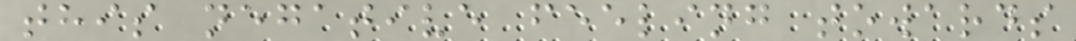this negative feeling towards
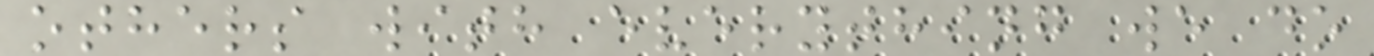others with everything we do
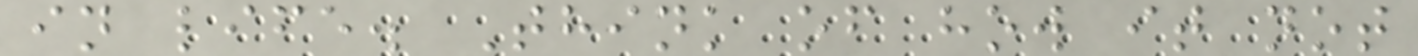in life. Think of how it not
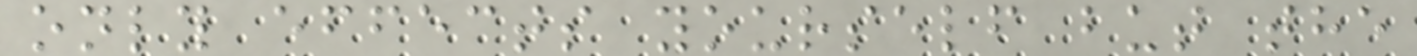only effects yourself but the
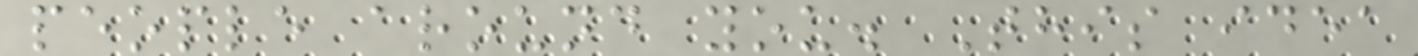people around you. This idea
